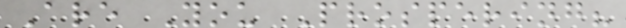Are You Prospering?
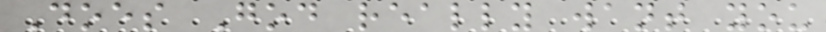Does God really want you
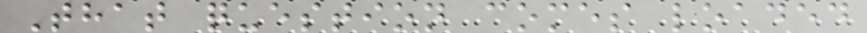That question comes loaded
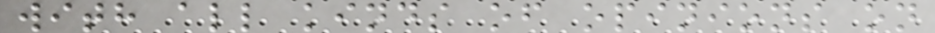with all kinds of opinions on
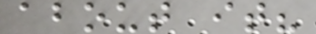about it?
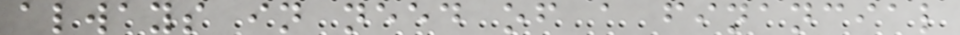always in need of a financial
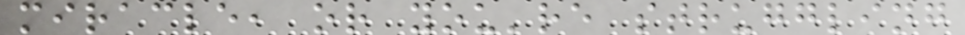miracle, or you're struggling
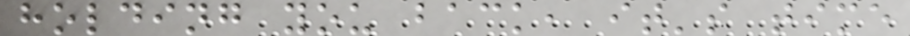holding you back, it's time
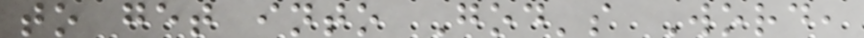to get into God's Word,
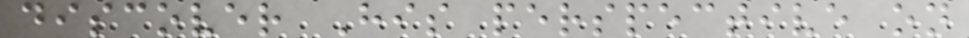discover His perspective on
